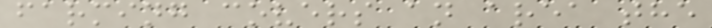farming covers an area the
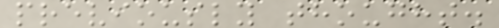previously thought.
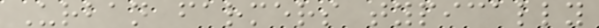Urban farmers typically
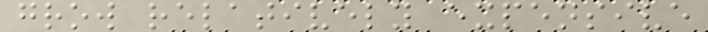grow relatively expensive
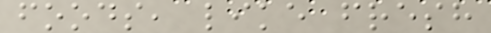foods, like fresh
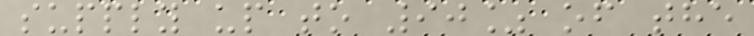supply up to 90% of the
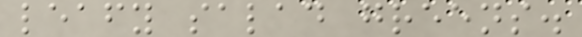leafy salad greens.
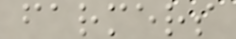farmers
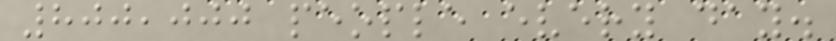800,000 people every day.
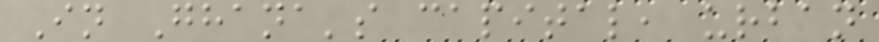In Ghana's capital, urban
